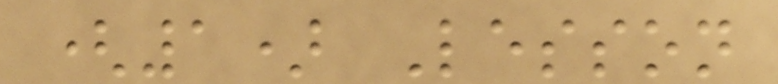(1) Lesson
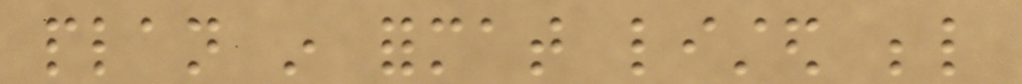plan in format listed below
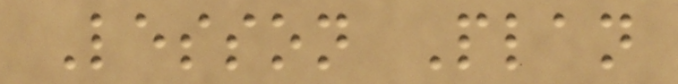Lesson Plan
